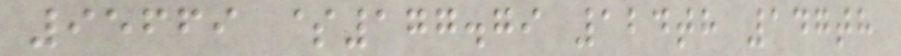95669 $177.79 124th 147th
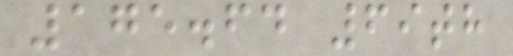175.64 69th
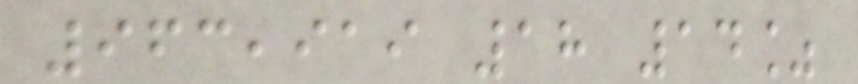963,919 18 14%
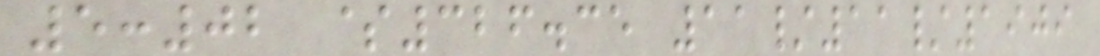5:02 $326.35 11/11/1909
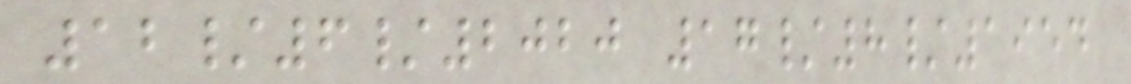12/6/2020 17/8/1954
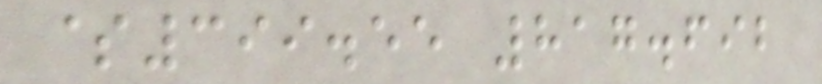$399.55 817.692
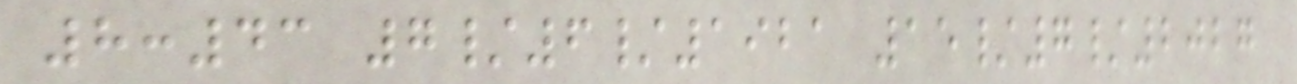8:43 7/6/1921 15/7/2027
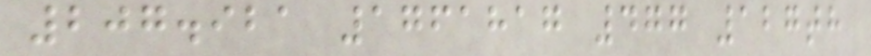207.921 1761817 477 127th
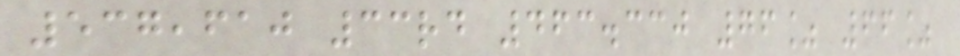537,610 33rd 463.330 76% 66%
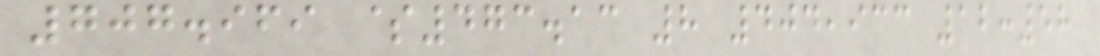707.969 $473.13 8 404,933 12:58
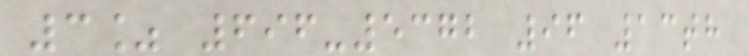3% 696-5372 96 13th
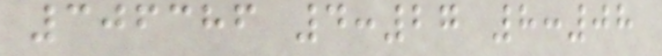306386 4:27 8:08
